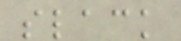slack
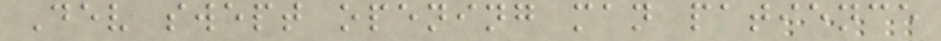Dev swept opening man patience
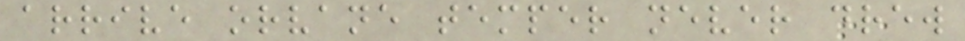arrive orvane temper never drew
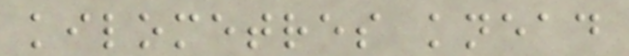kilometres knead
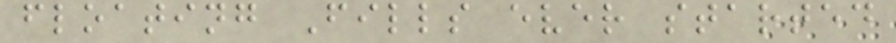floating Fills ever started
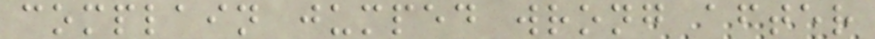complain jumped wrong after
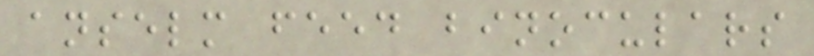anselm feed binoculars
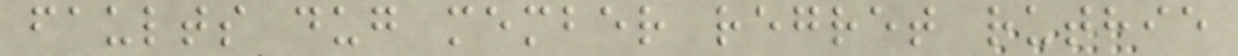faults dug member regret ruthie
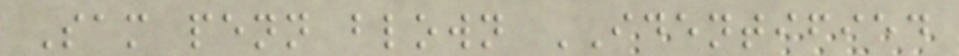Sam penn blown IDENTIFIED
